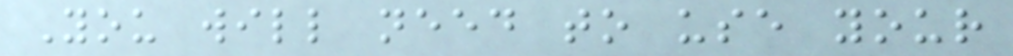You will need to use your
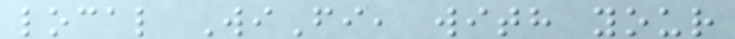local WiFi, with your
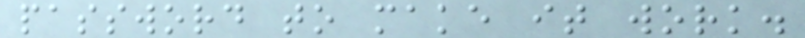password to make it work.
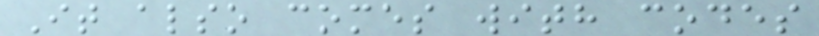It also comes with codes
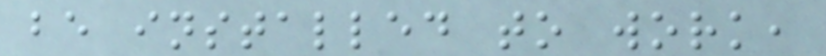be installed to work,
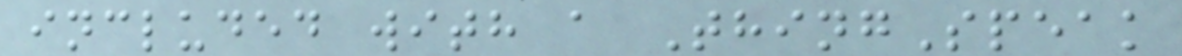included with a ThingSpeak
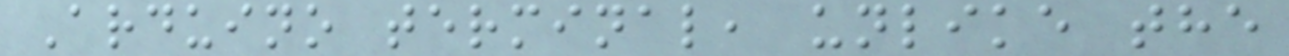Arduino terminal, unlike the
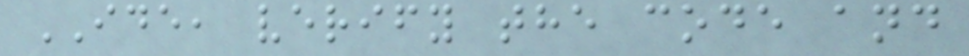IDE, verify the code and
